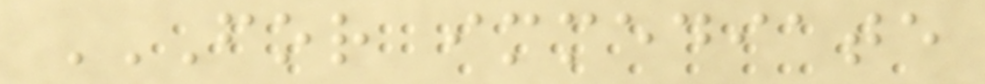FOR IMMEDIATE
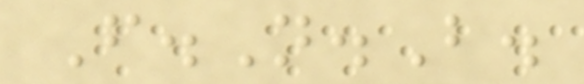F.N.B.
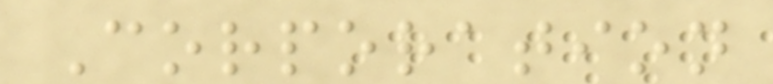Corporation
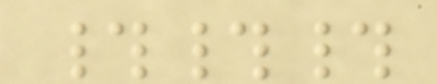###
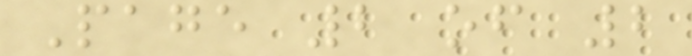Page 2 of 2
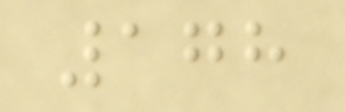178
